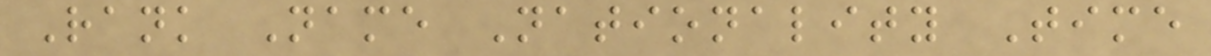Rank Name Nationality Time
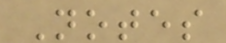Notes
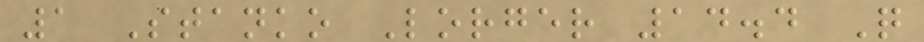1 Stanko Lorger 14.4 Q
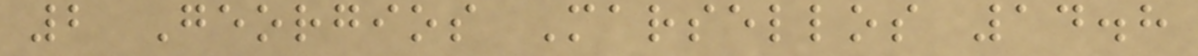2 Georgios Marsellos 14.8
